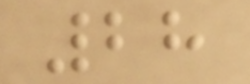28
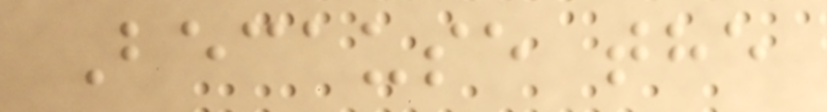Because the
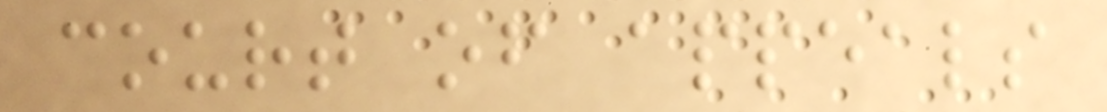court of appeals
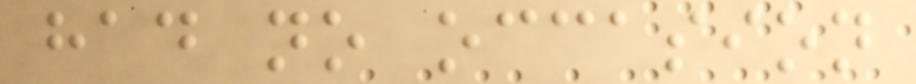had no occasion
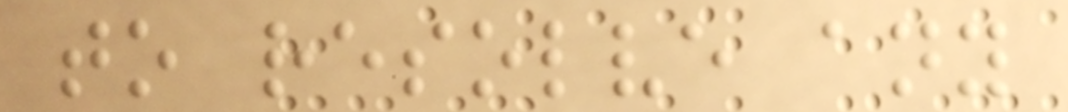to resolve any
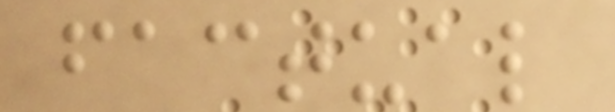factual
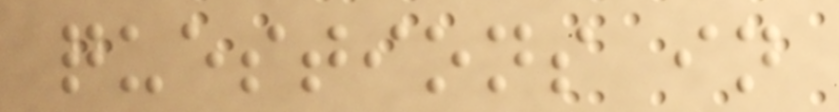questions in
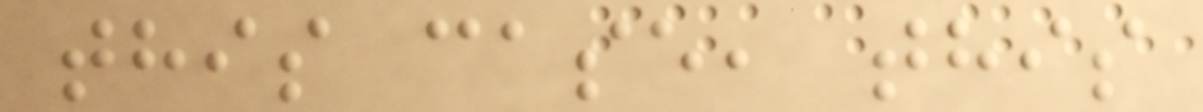this case, this
